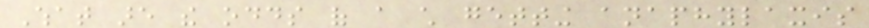What are the odds of a child getting anaphylaxis
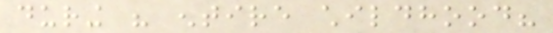during his entire childhood?
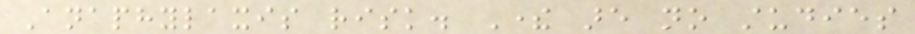Anaphylaxis risk. There are no studies
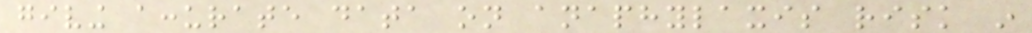giving accurate data on anaphylaxis risk in
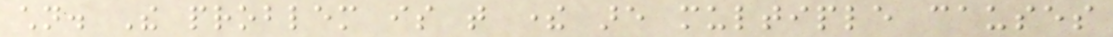children. The problem is that there are multiple causes
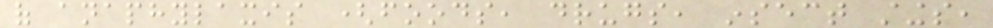of anaphylaxis (foods, drugs, insect stings,
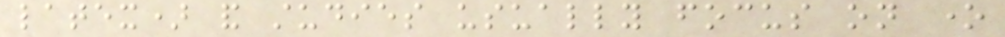latex) and studies usually focus on one
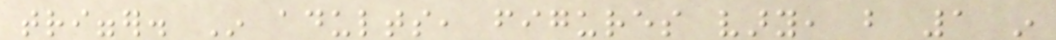trigger. In adults, figures vary, but 1 in
